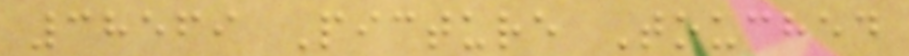38569 Picture Touched
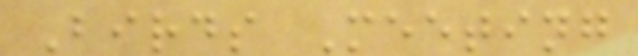Birds Meeting
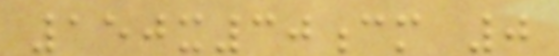150x30cm 0
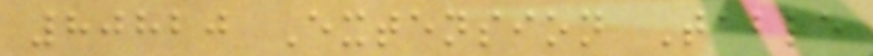80820 Extension Table
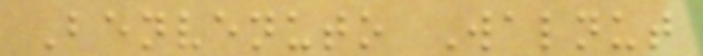Benvenuto Walnut
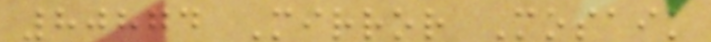80874 Mirror Mosaik
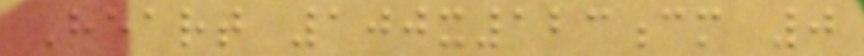Heart 100x123cm 0
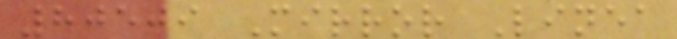80509 Mirror Linea
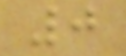0
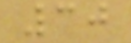30
